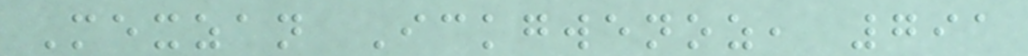Mexzan Ickgwenoz, 791
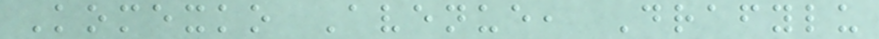Komexko Avenue, Drafylu
